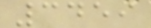3459
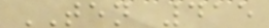TEN 415
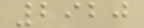2920
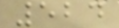524
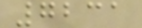7231
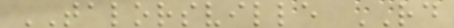TALORSVILLE RD
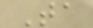Ta
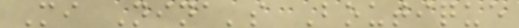Mi Nina's Boutique
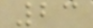23
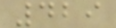429
